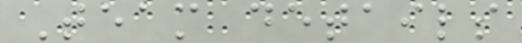Team details
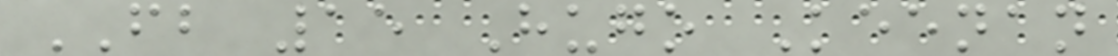FB 15 Hugo Keenan
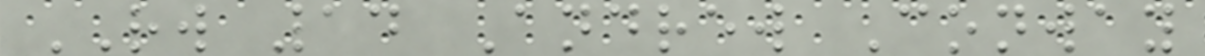RW 14 Andrew Conway
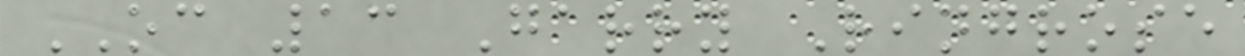OC 13 Garry Ringrose
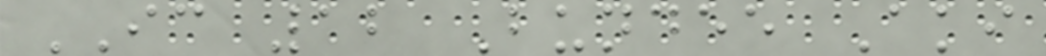IC 12 Bundee Aki
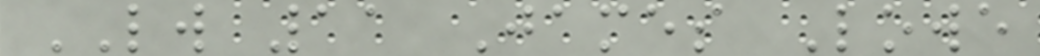LW 11 James Lowe
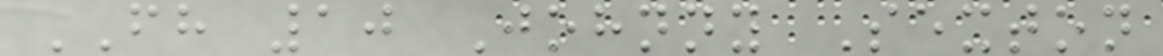FH 10 Johnny Sexton
